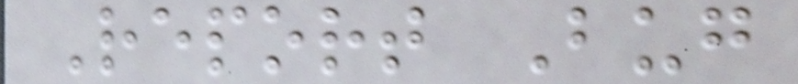Report Bug
